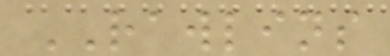RAWLINS
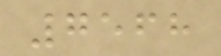7568
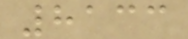8133
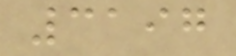3197
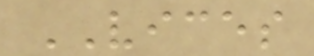VICES
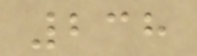238
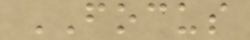FOCUS
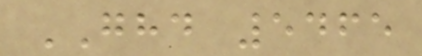GHD 5465
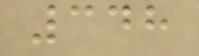348
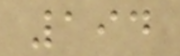194
